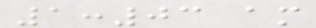1:03 am
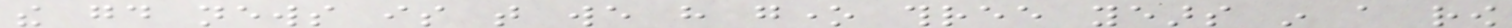the good news is that we have gone three years in a row
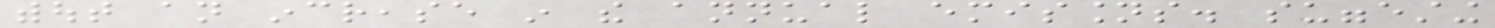without an increase in the annual emissions. suggesting
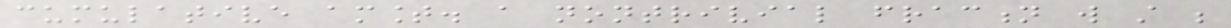cumulative amount. a nontrivial fraction will still be
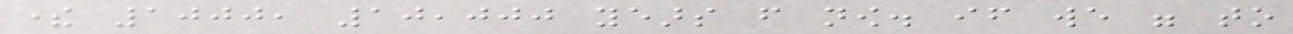there 1000, 10,000 years from now. if we were to
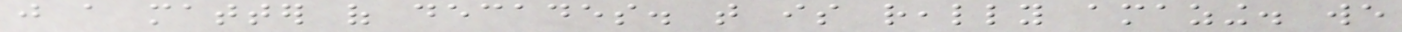just a matter of decades. that is really amazing. we
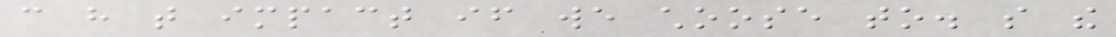can have that impact if we choose to. so the
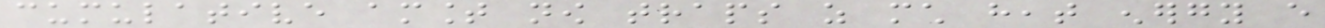cumulative amount now traps as much heat energy every
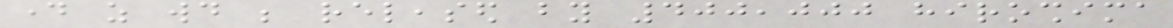day as would be released by 400,000 hiroshima
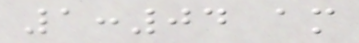1:04 am
